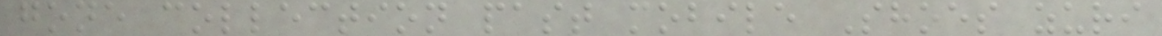gone collection past mobile Shoes zuri
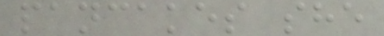pancakes she
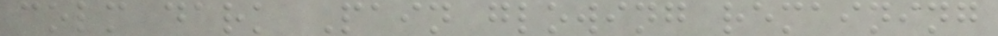colm dark Pain glowing remaining
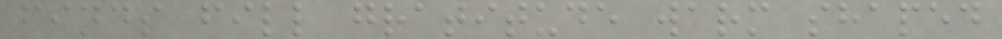finds fill gratitude warm shaped
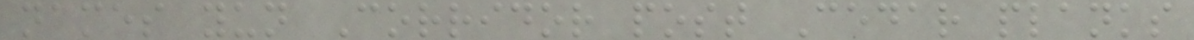names yun Corridor post Cedar planks
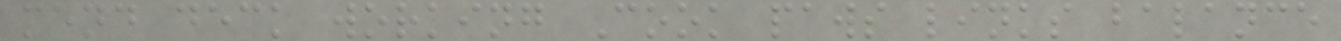mend deck working Cook paws links balance
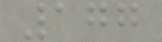177
